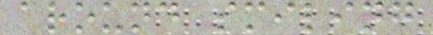around smiling
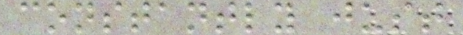constantly just
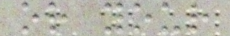or your
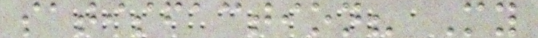satisfaction? My
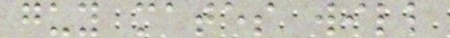guy mates will
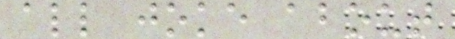all joke about
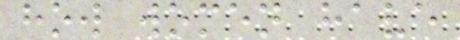how women have
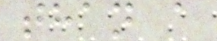than a
